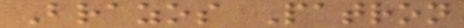Brazos Patron
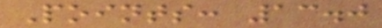Points: 13.0
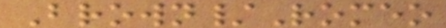Brown/Romeo
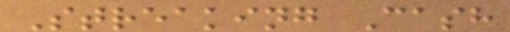Streaking Cash
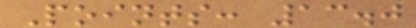Points: 13.0
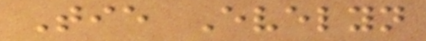Tie Evelyn
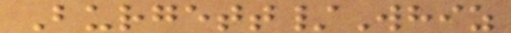Burgett/Whiz
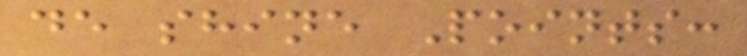de shine Points:
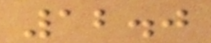12.0
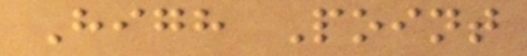High Point
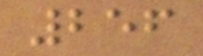256
